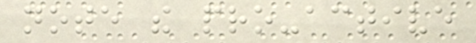note the pro-active
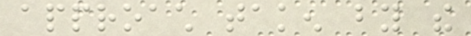approach taken by the
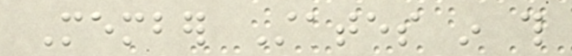Member States in this
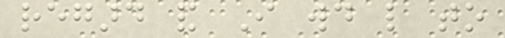regard and I would like to
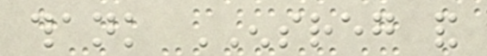thank ENSREG and
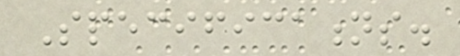Specifications.
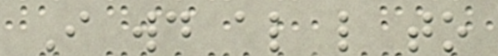I would also like to
